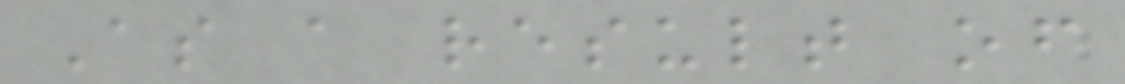As a result of
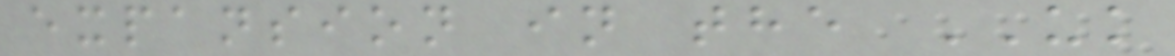expansion in the UK
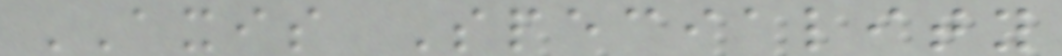AXIS Speciality
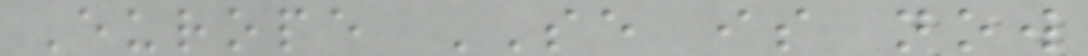Europe SE is now
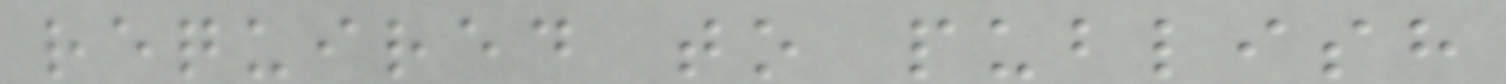required to publish
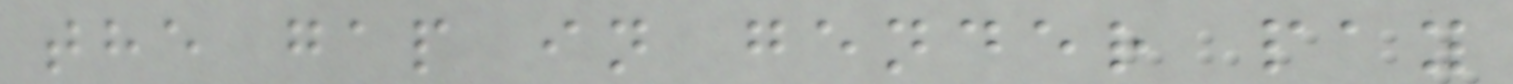the gap in gender pay
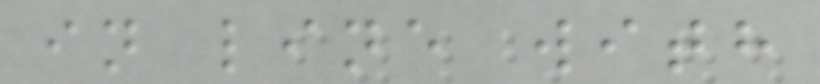in line with
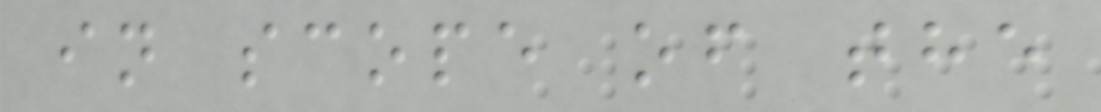in scope of the
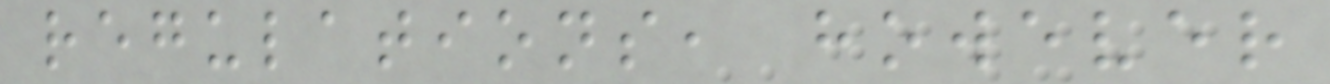regulations, however
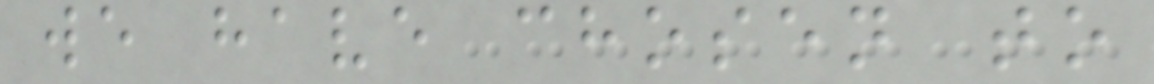we have chosen to
